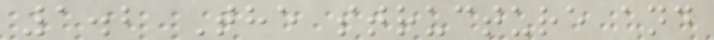1.2 The structure and
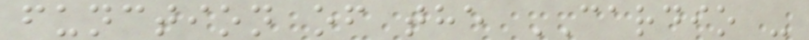function of the CARDIO -
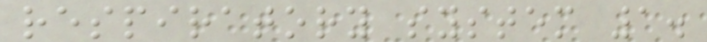respiratory system 1.
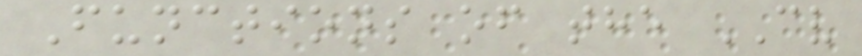Functions of the CV
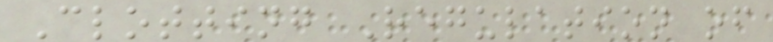Clotting Regulation of
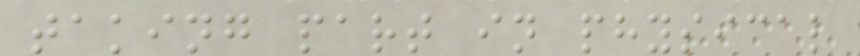taking part in physical
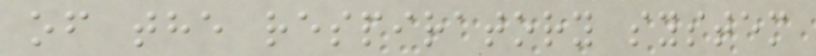of the respiratory system
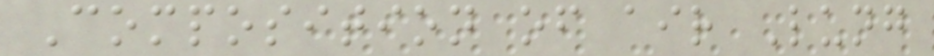Composition of air Lung
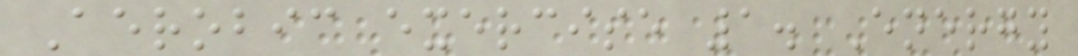Aerobic exercise 1. Energy
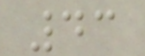43
